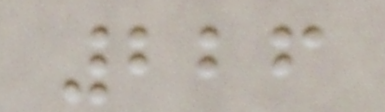226
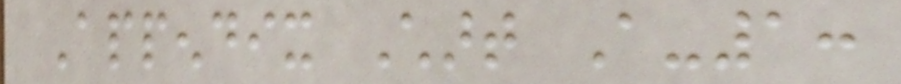Appendix Chart A-1:
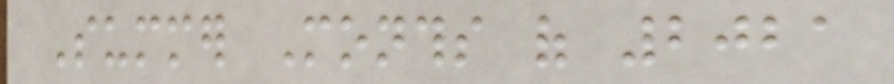Summer Months of 2021
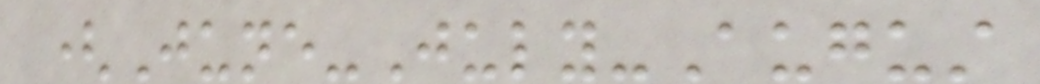(June-July-August
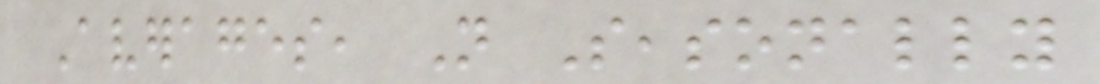Averages, Not Seasonally
